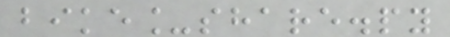bike_share.py
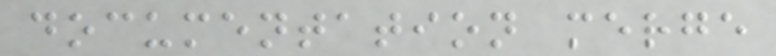documentation merge
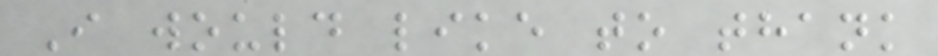I would like to thank
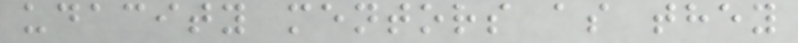udacity mentors as they
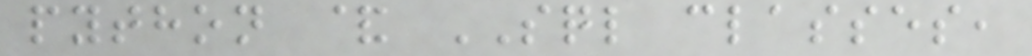python & SQL classes,
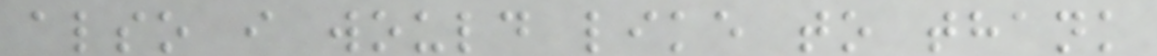also i would like to thank
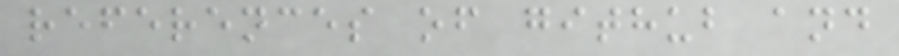references of github and
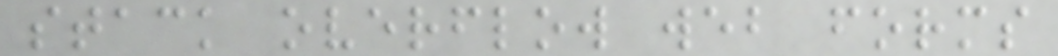stack overflow web forms
